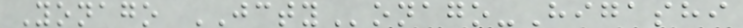Yonago JCTYonago-Higashi
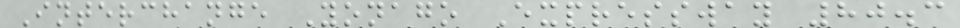Interchange Yonago Expressway 80.3
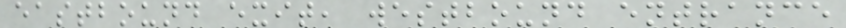eastbound exit, westbound entrance
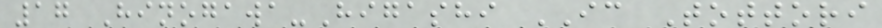17 Hinogawa-Higashi IC Tottori
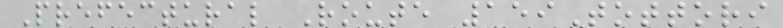Prefectural Route 159Tottori
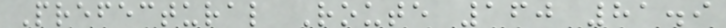Prefectural Route 160 81.9
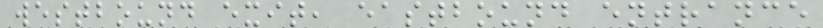westbound exit, eastbound entrance
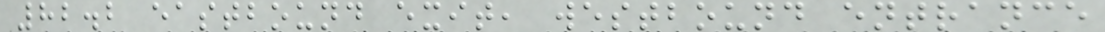82.2 eastbound exit, westbound entrance
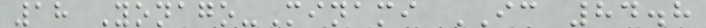18 Yonago-Minami IC 84.8
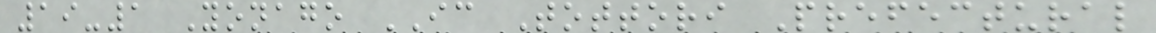19-1 Yonago IC Tottori Prefectural
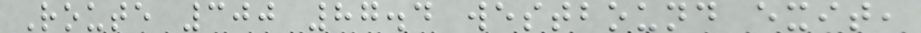Route 300 87.4 westbound exit,
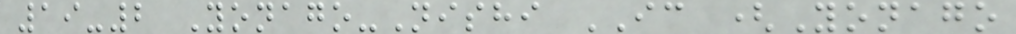19-2 Yonago-Nishi IC (Yonago
